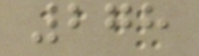278
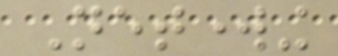Networking
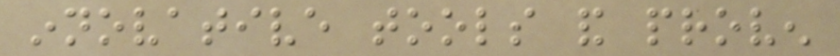innovative tools and proven
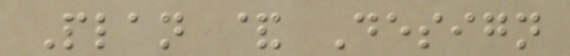Plan & Design
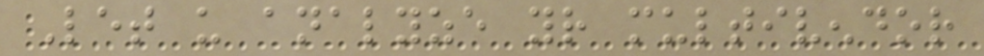Let us analyze your multivendor
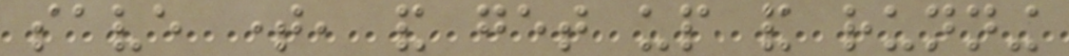save time, and get up and running
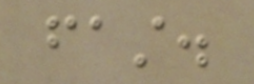fast.
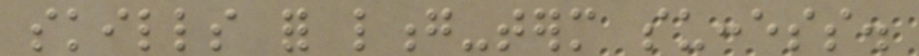skills for long-term success.
